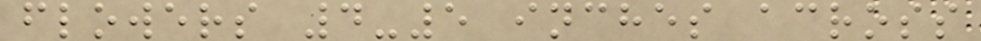flowers 4-5 inches across
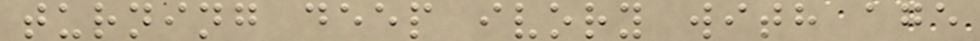turning deep ivory with age
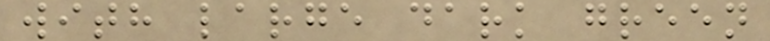with large dark green
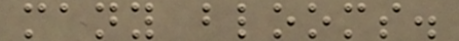many blooms.
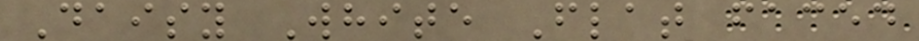Daisy White Flat faced
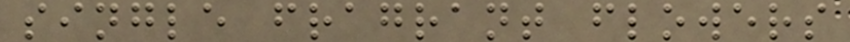single fragrant flowers
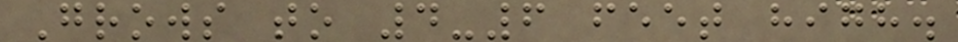Grows to 4-6 feet high.
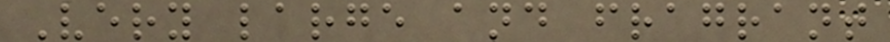Very large and fragrant
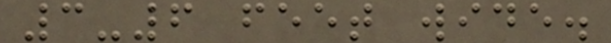3-6 feet wide.
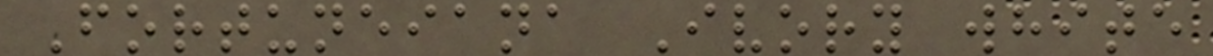Fortuneiana Ivory white
